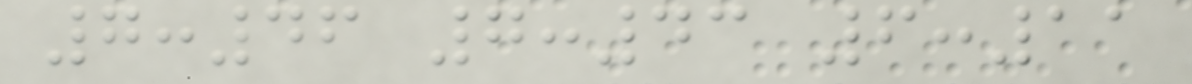7:46 7:43 6:11
